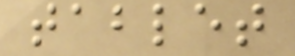tablet
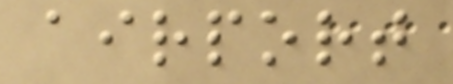airport
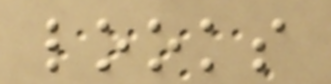looks
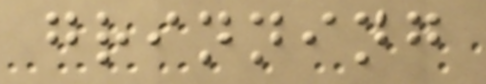grinning
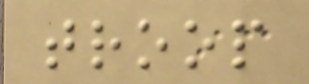troop
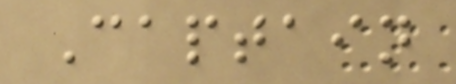Captain
